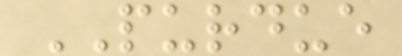PURDUE
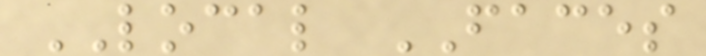LOCAL FACES
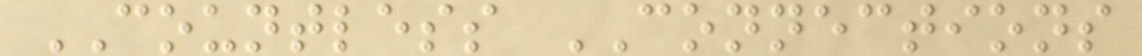COUNTLESS CONNECTIONS
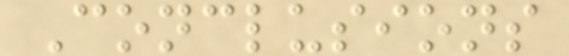Conclusions
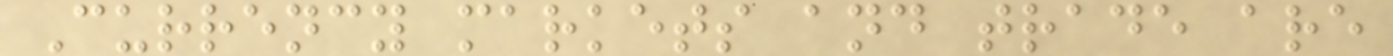Currency markets and trade are
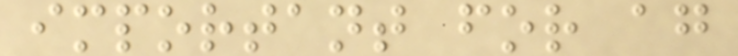important for ag
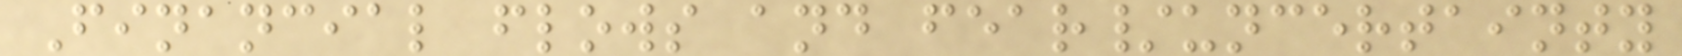Financial flows and fear/uncertainty
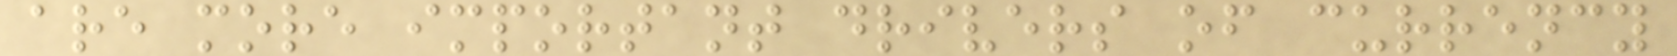are more important drivers of currency
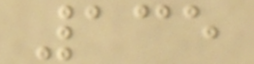135
